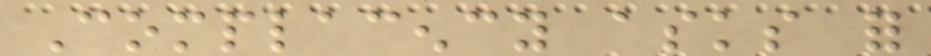Complacency asks for
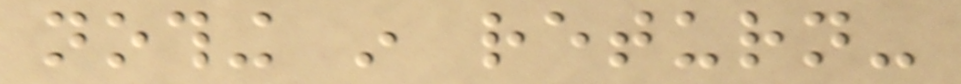nothing in return-
